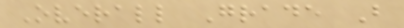Overall Grade B
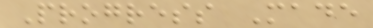Progress Made
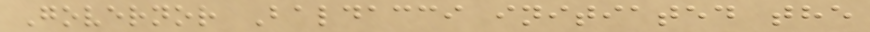Governor Baldacci initiated the
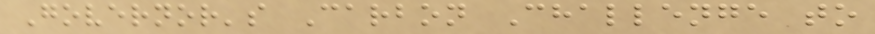Governor's Carbon Challenge to
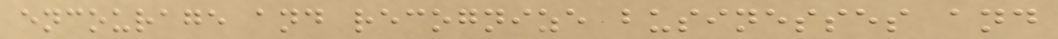encourage and recognize businesses and
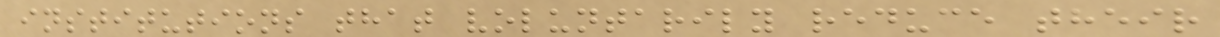institutions that voluntarily reduce their
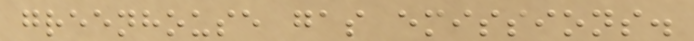greenhouse gas emissions.
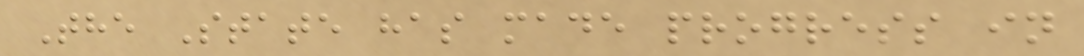The State has made progress in
